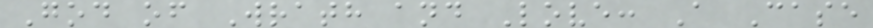God of Wrath and Love: A Case
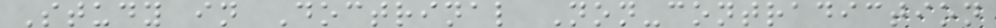Study in Doctrinal Non-contradiction
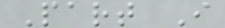Part I
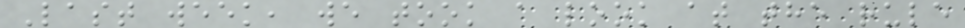Last week, we took a look at the rule
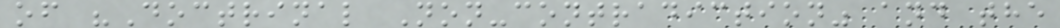of "Doctrinal Non-contradiction" and the
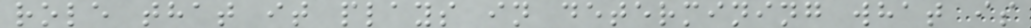role that it plays in determining what is
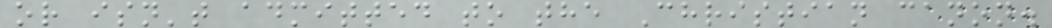or isn't admitted to the Christian canon.
